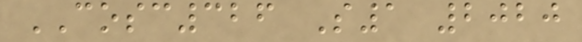COSC326 S1 2020
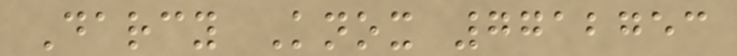Darcy Knox 7712753
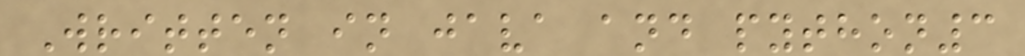Written in java and python3
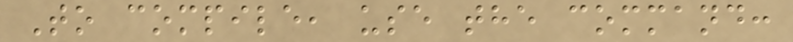To compile, use the command:
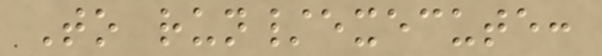To run/execute:
